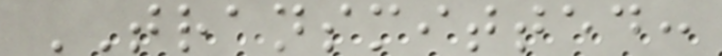TRANSMITTED:
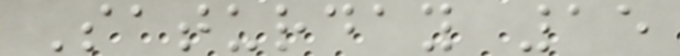Saturday 15
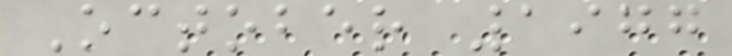October 1977
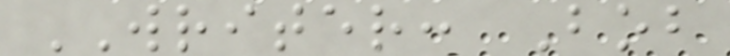WRITER: Bob
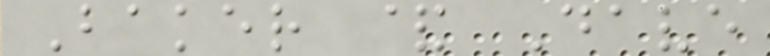Baker & Dave
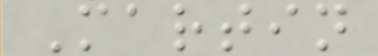Martin
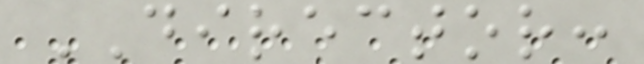DIRECTOR:
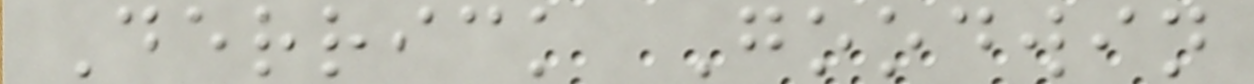Derrick Goodwin
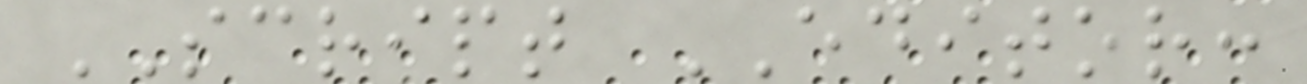SCRIPT EDITOR:
